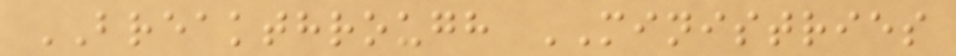BREAKTHROUGH MINISTRIES
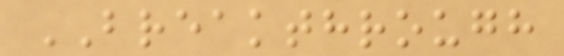BREAKTHROUGH
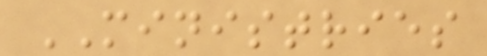MINISTRIES
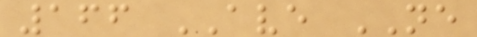166 AVE NE
